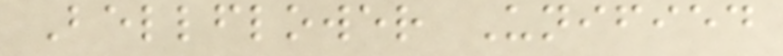Bellflower Unified
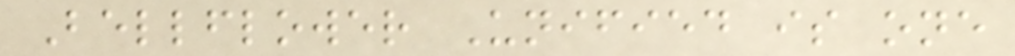Bellflower Unified is one
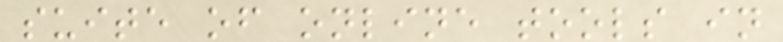suite of online tools in
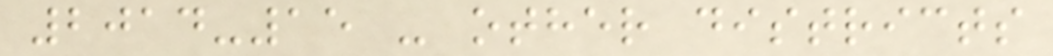2014-15 - other districts
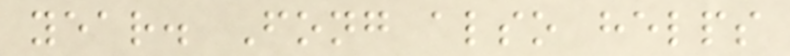year. Fong also helps
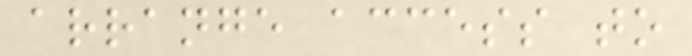arrange access to
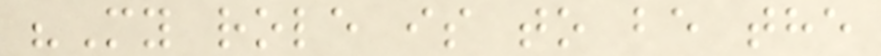"My role is to be the
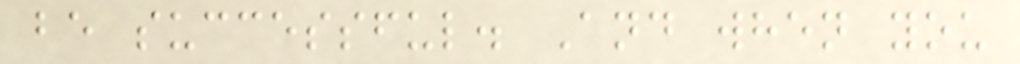be successful. And when you
